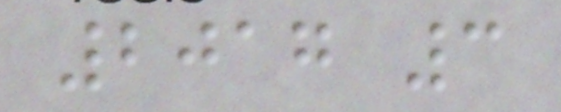2017 3
